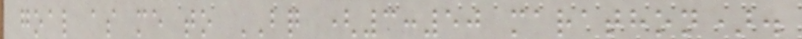goal as me to BQ (3:50 marathon).
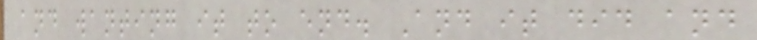and wanting it to end. And it did and
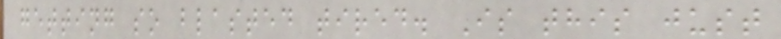getting so blasted tired. Is this just
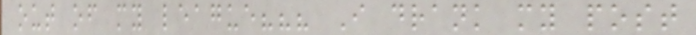out of my league??? I drank my post
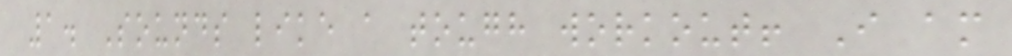1. Sounds like a tough workout! I am
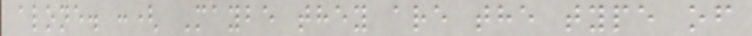alone. :( Maybe they are the type of
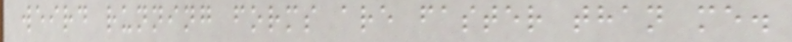weird running forms are faster than me.
